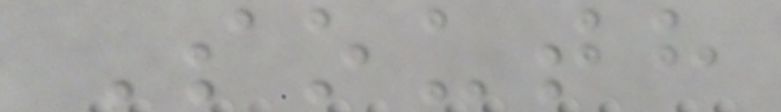South
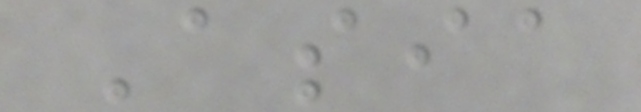Asia
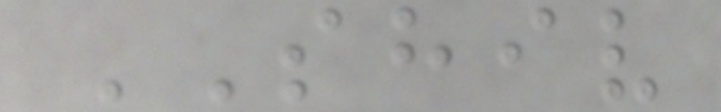SHIV
